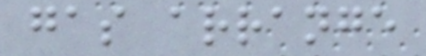gas arrange
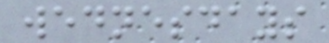wednesdays
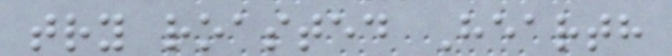try roasted Hearth
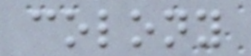colony
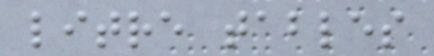litre tables
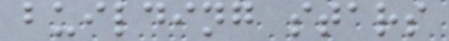building stars
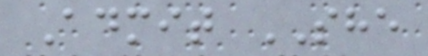Admit SHE
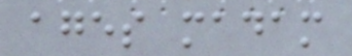ages madam
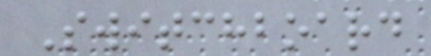Switchboard
